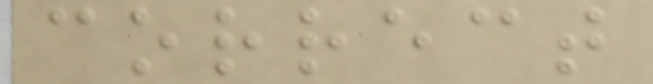correct
